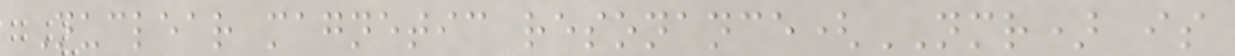Nuclear magnetic resonance(NMR) is
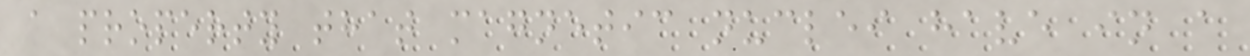a property that magnetic nuclei have in a
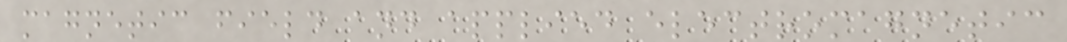magnetic field and applied electromagnetic
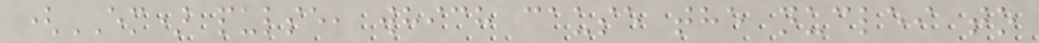(EM) pulse, which cause the nuclei to
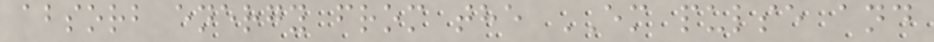absorb energy from the EM pulse and
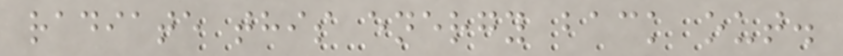radiate this energy back out.
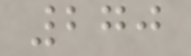270
